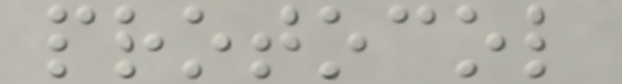protocol
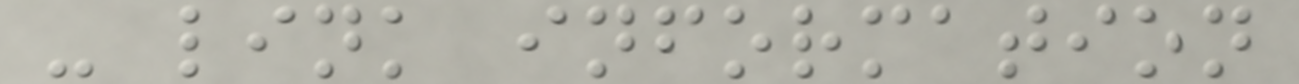- link information
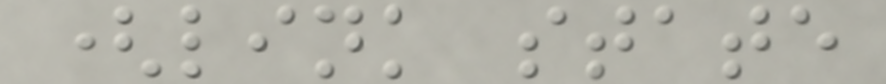(link state
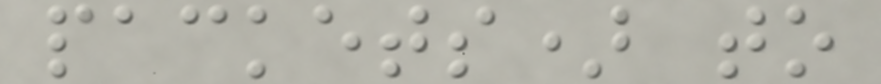packets) to
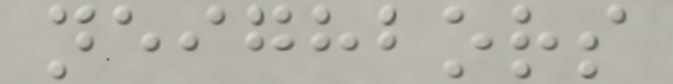neighbors
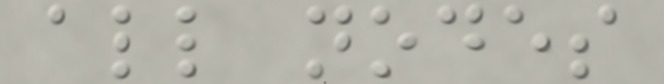all nodes
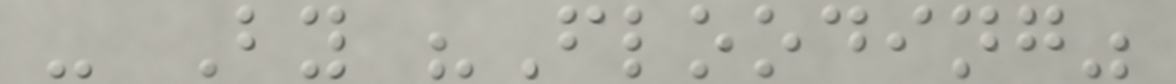- By "Flooding"
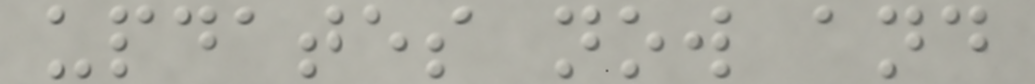updates now and
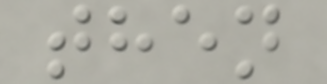then
